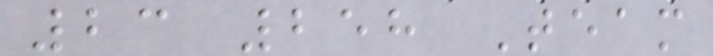23 258 Team
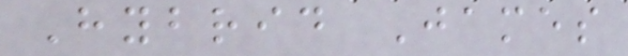Hybrid James
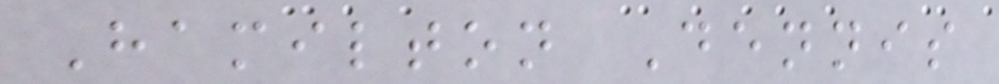Hamilton Dennis
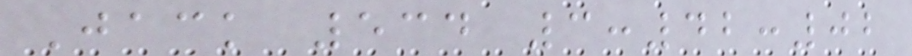Jack 534 3:42:02
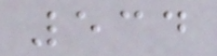534
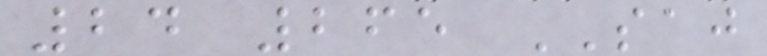24 265 SAJ
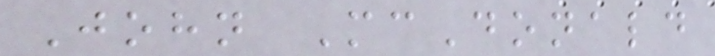John McDonald
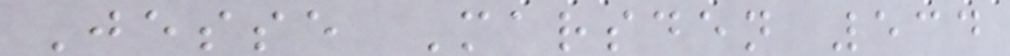Jesse Marsden 534
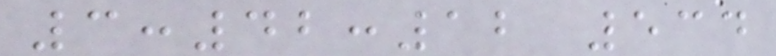3:42:12 534
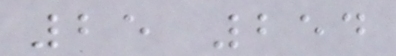25 254
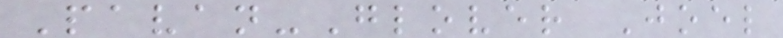Pavan-Glover Joel
